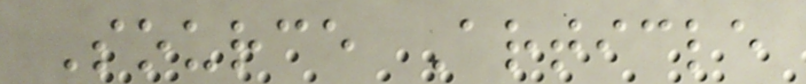Source Article
